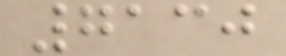7130
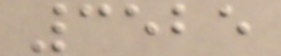3525
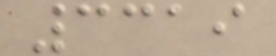3319
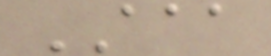AAA
